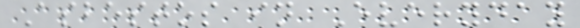Asbestos in Everyday
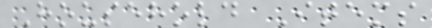Household Items
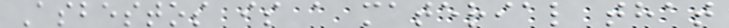Asbestos is a material that
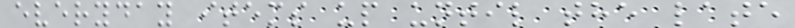everyday items up until the late
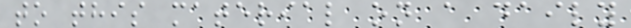to this material on a daily
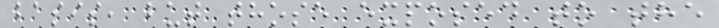basis, but those exposed to the
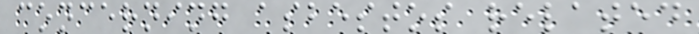concerning asbestos related
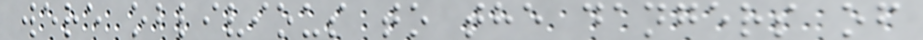were oblivious to the dangers of
